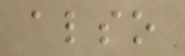also
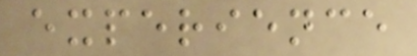experience
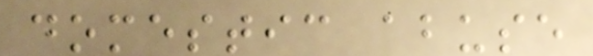domestic abuse
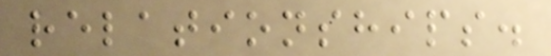relationships.
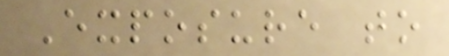Exposure to
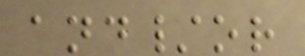and/or
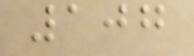107
